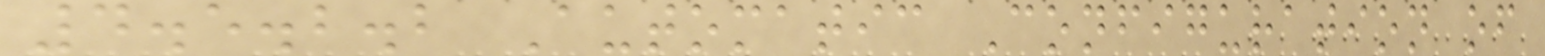4.5.2.2 Automatic Configuration of
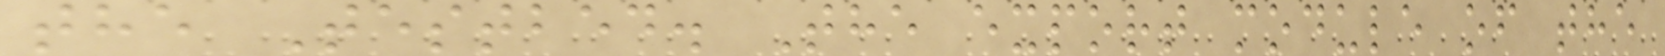the Testbed. The export module of the
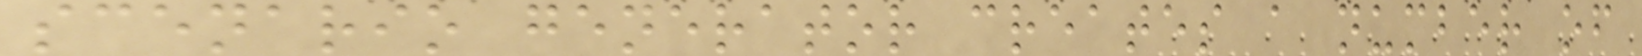scenario generator creates a number of
